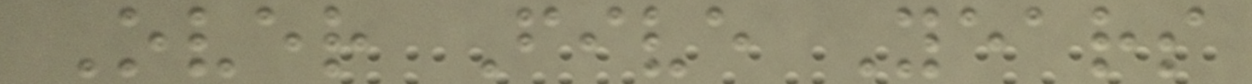Over Five Years
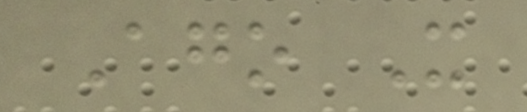Ago X
